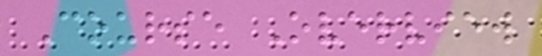Course Overview
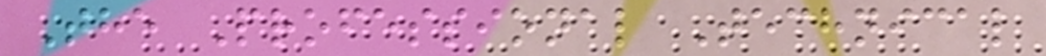The Professional Technical
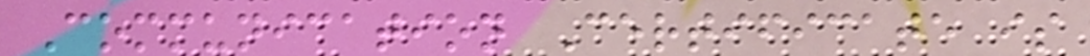Communication Certificate is
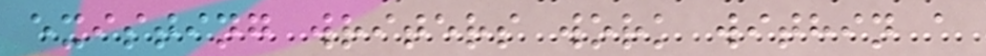existing writers work within a
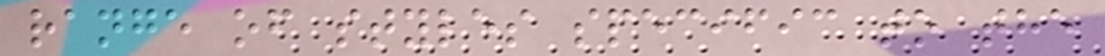range of styles specific to the
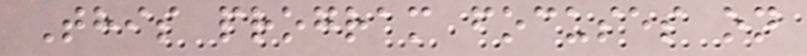This program focuses on
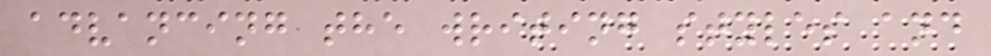advancing the writing styles and
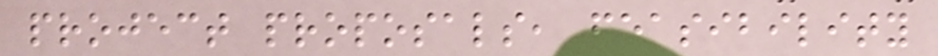project proposals, feasibility
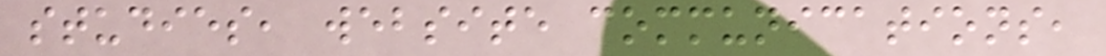studies, website communications,
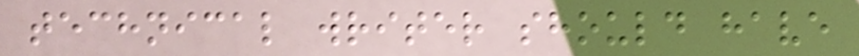technical writer should have
